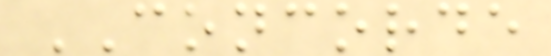CONCORDE
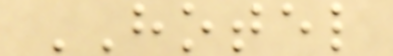HOTEL
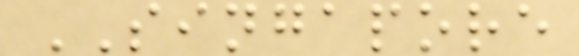SINGAPORE
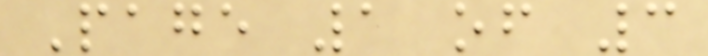Page 1 of 3
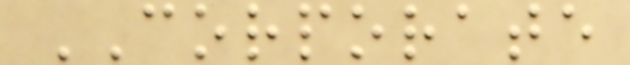CORPORATE
